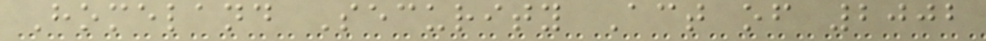Homeland Security Act of 2002
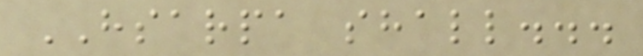HSARPA shall...
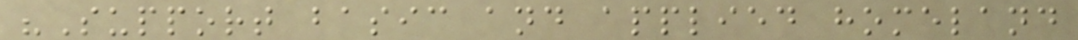"Support basic and applied homeland
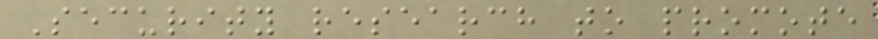Security research to promote
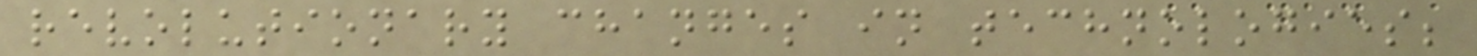revolutionary changes in technologies;
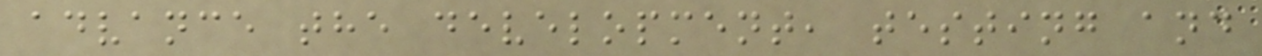advance the development, testing and
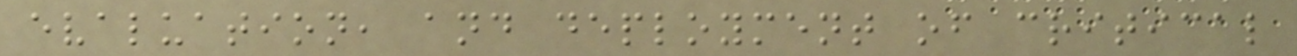evaluation, and deployment of critical
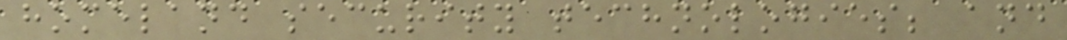homeland security technologies; and
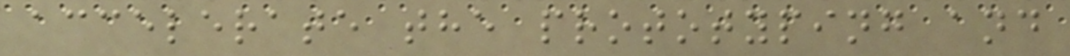accelerate the prototyping and
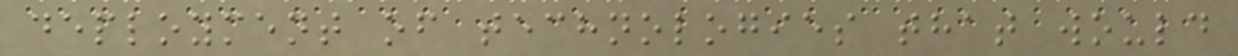deployment of technologies that would
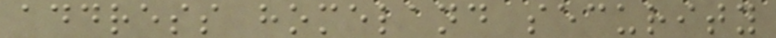address homeland security
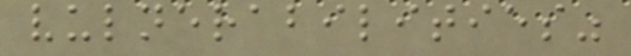vulnerabilities"
